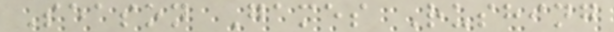Season Games Rushing
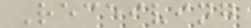Receiving
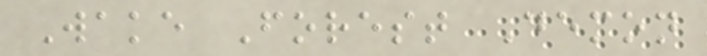Wake Forest Demon
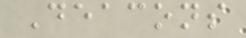Deacons
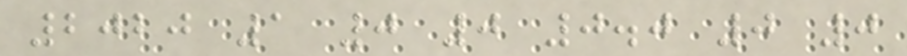2020 1 0 0 0.0 0 0
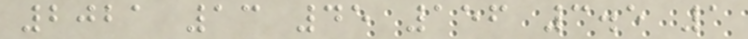2021 13 45 156 3.5 1
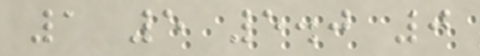1 5 5.0 0
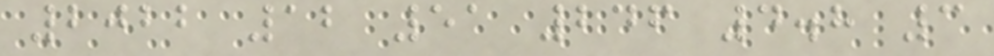2022 12 51 246 4.8 3
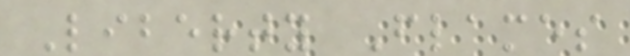Liberty Flames
